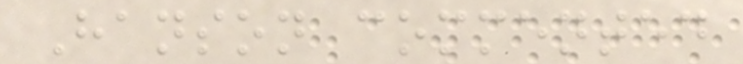Hanson commented
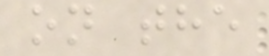on the
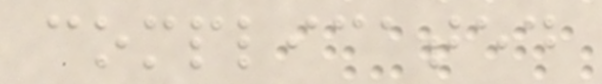complicated
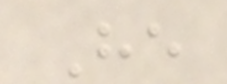He
